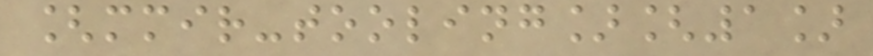[mmir-tooling][1]
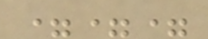===
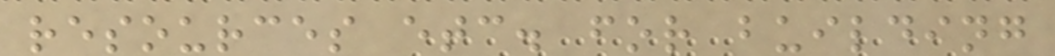resources etc. for building
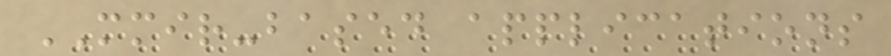MMIR-based applications
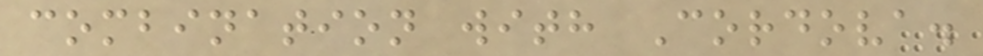combination with Cordova.
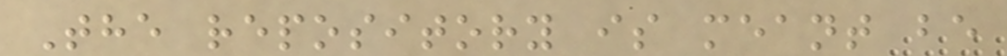The repository is meant be
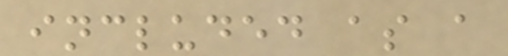included as a
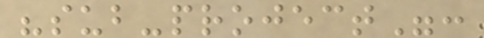"sub-project":
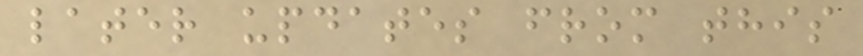later updates from this
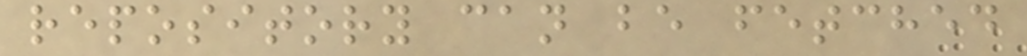repository can be fetched
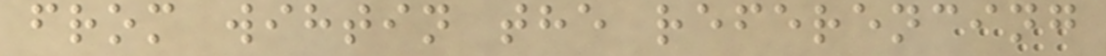from wihtin the referencing
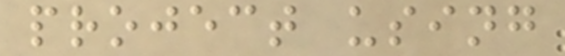project using
